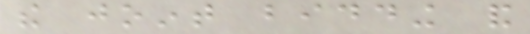the joint bidding and
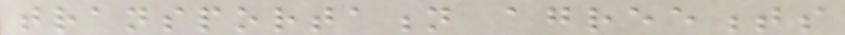transportation agreements
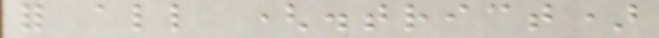for all (district)
